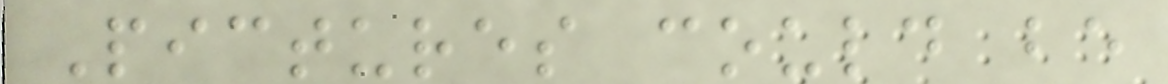Pictures could be
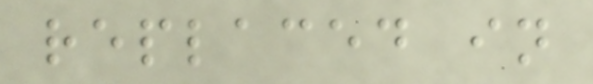replaced in
